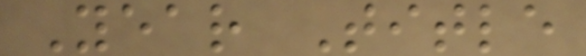Year Title
